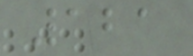121
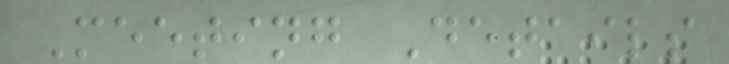Meeting Details
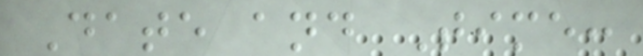Date and Time:
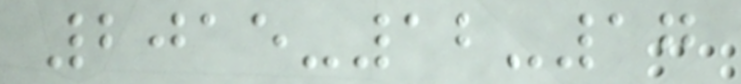2015-12-17
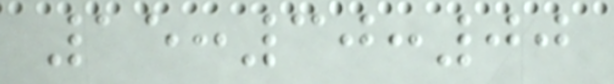15:30:00
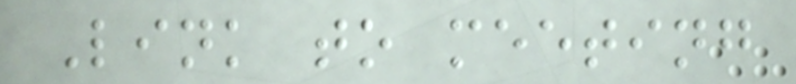Link to meeting
